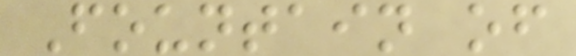Fountain of
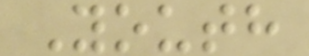Youth
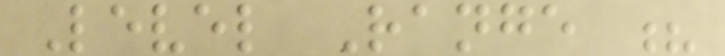Level Range ?
